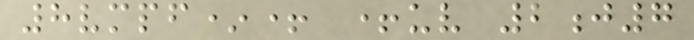8vmpf*+ +uv 2j7
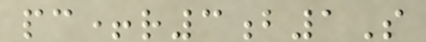pc+r3b1S
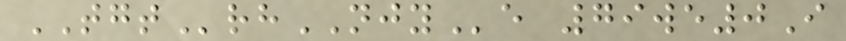TGTrhNJYe 79we0I
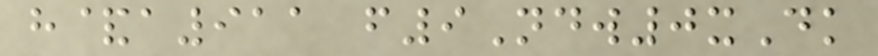h&a911 f9Ndw0xDk
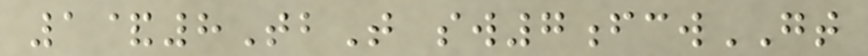1&8TbT sw7fcwGT
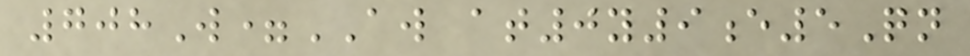708W=AW at0y9e5Qn
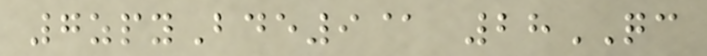7zpyBde9@ 28QC
